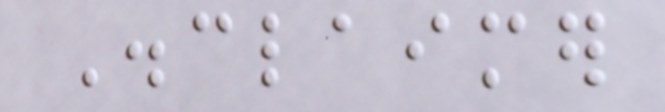Disclaimer
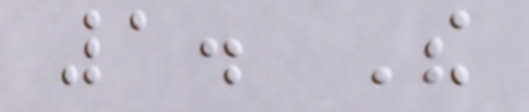1. The
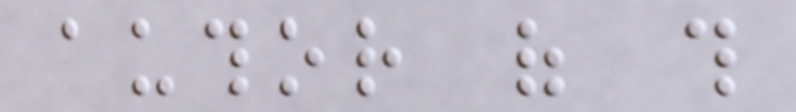author of this
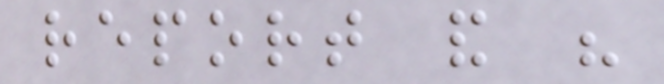report and his
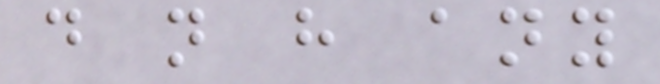do not have any
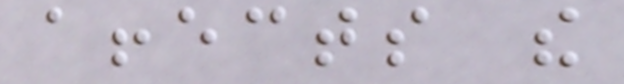affects the
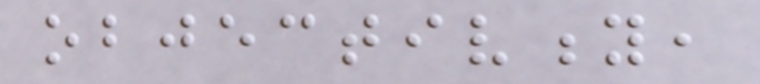objectivity,
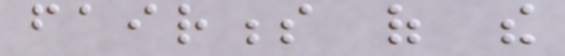fairness of the
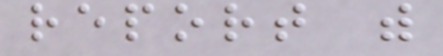report with
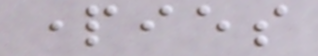parties
